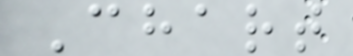Chart
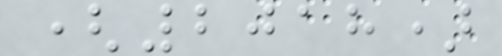(2018)
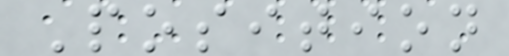Position
